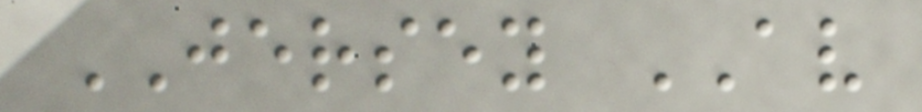JERSEY AV
